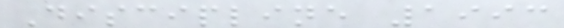Discipline 1993
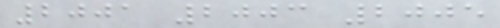2001 2003 2005
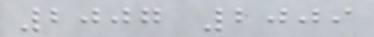2007 2009
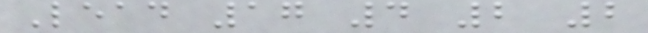Lead 17 4 2 2
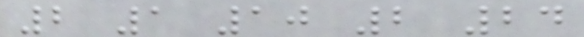2 1 10 2 24
